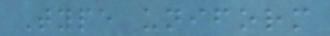Type uniform
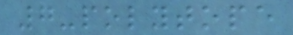7-polytope
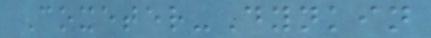Coxeter-Dynkin
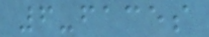6-faces
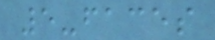5-faces
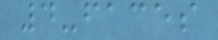4-faces
